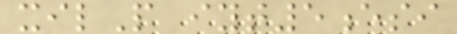xilP iyt5esi
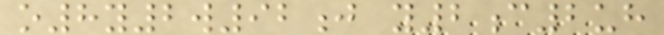o8y2w92j y2c2uh
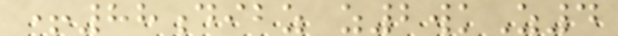+88dibz z2wkZ4
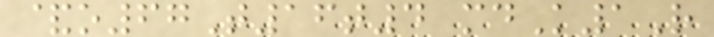&o67T16t4 mdK1R
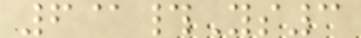6@#Ys3
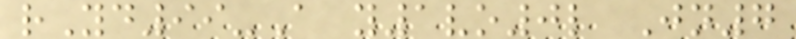rYd99-A y1vo0l Jn7
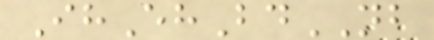IhEhBdNB
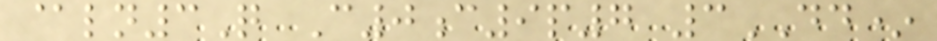@ln3Q C0c9p7 3DD*
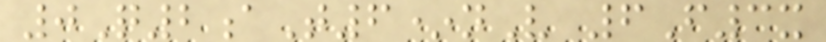0Q2aT6*nV 6F3x
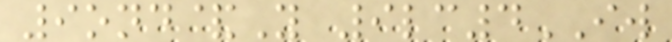9ond&Y 9lc4IW
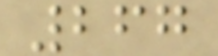267
